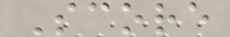Score
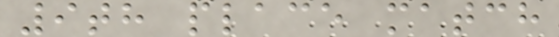9th place match
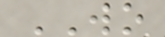WO
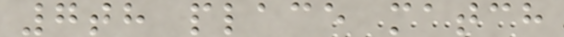7th place match
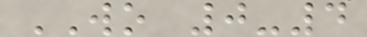WO 0-4
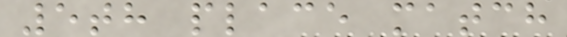5th place match
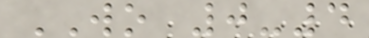WO 0-4
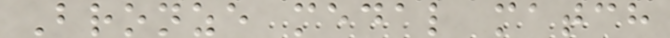Bronze medal match
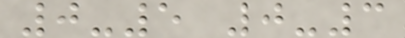0-5 0-3
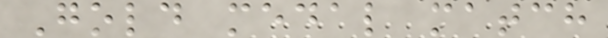Gold medal match
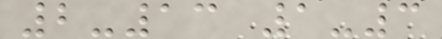2-13 1-3
